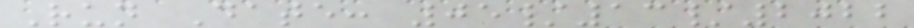Run Date: 05/13/2022
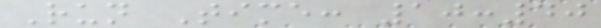Run Time: 10:40
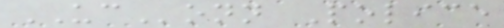UConn Police
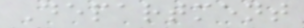Department
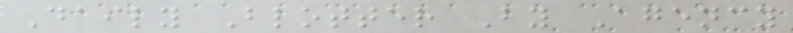Daily Blotter By Agency
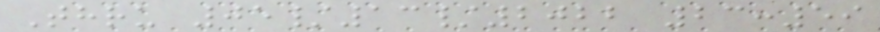Thru 05/13/2022 23:59
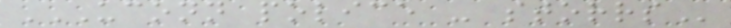UCONN POLICE - STORRS
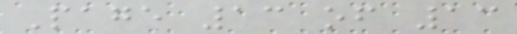Page 13 of 13
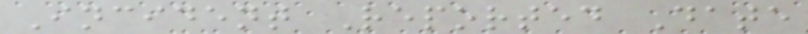Incident Reported Date
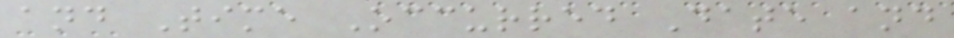and Time Occurred Date and
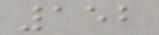152
